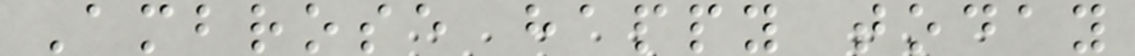Ambrose happy today
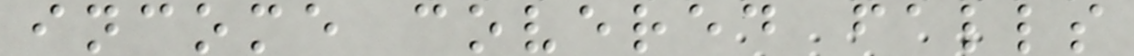income covered falls
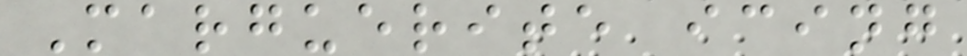Marguerite icing
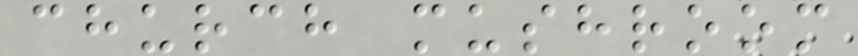church mushroom
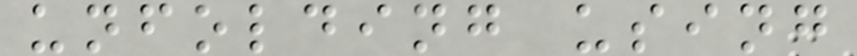unfolding using
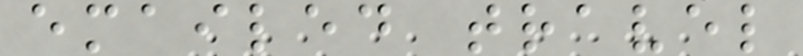emailed travel
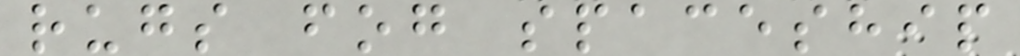rugs fog spaceship
